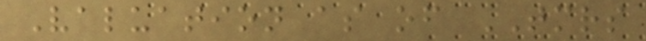Valuation as of TMRS
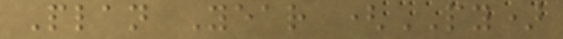Plan Year (PY)
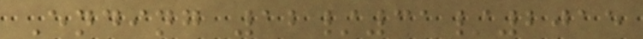Ending 12/31/2015
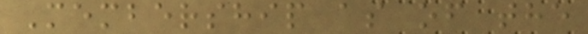Membership as of the
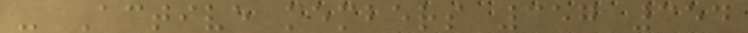- Active members 357 354
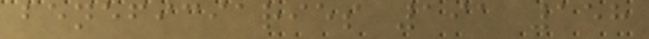beneficiaries 191 158
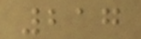217
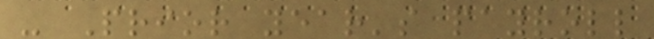- Prior year's payroll
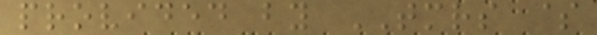provided by TMRS $
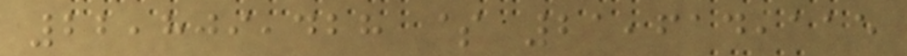22,809,428 $ 21,614,115
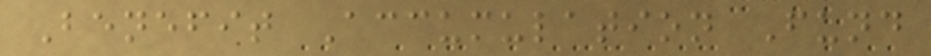Benefit Accumulation Fund
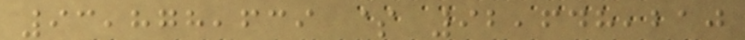93,878,639 $ 92,648,210
